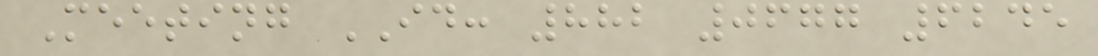Meeting ID: 882 0677 6245
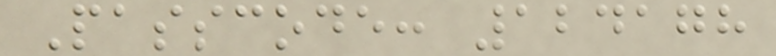Passcode: 124178
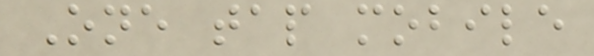One tap mobile
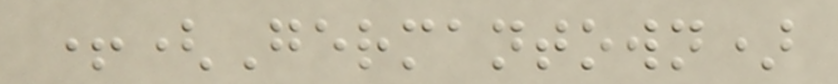+(Germantown)
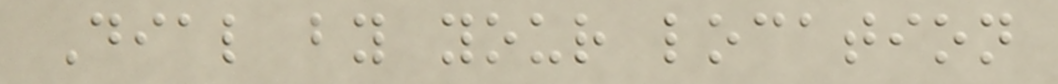Dial by your location
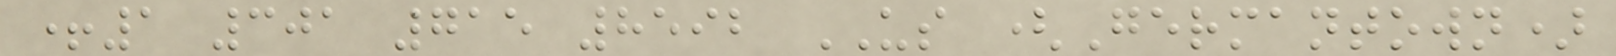+1 301 715 8592 US (Germantown)
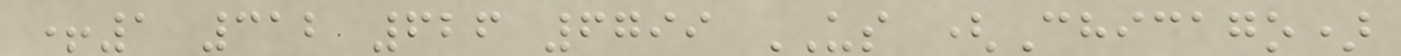+1 312 626 6799 US (Chicago)
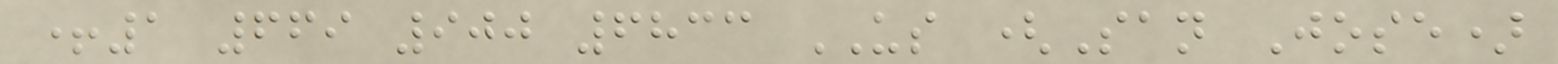+1 669 900 6833 US (San Jose)
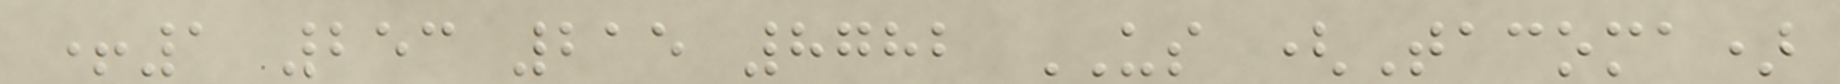+1 253 215 8782 US (Tacoma)
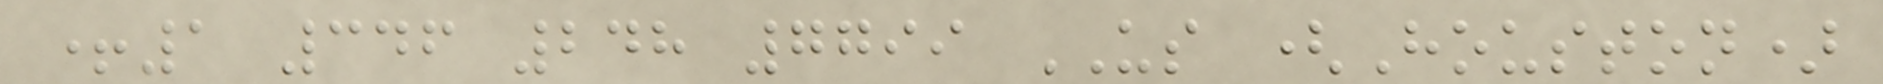+1 346 248 7799 US (Houston)
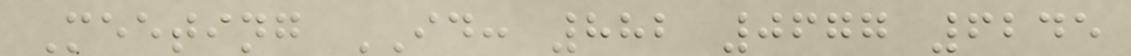Meeting ID: 882 0677 6245
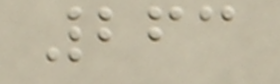263
